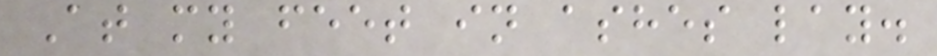At my feet in ashes lay.
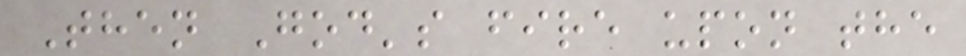Then God's fire upon the
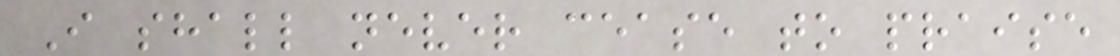I shall never cease to praise
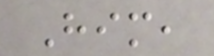Him,
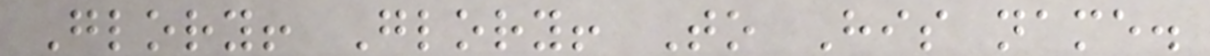Glory! Glory! To His name.
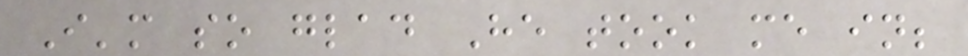I'm so glad He took me in;
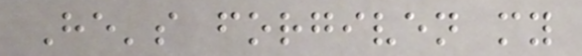He's forgiven my
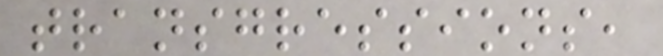transgressions,
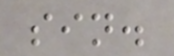sin.
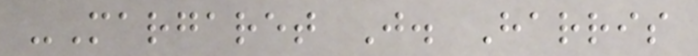-Margaret J. Harris
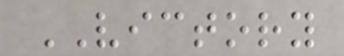VICTORY
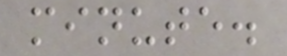minute.
